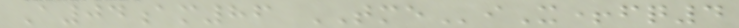A04am86 TMEiX+fq4
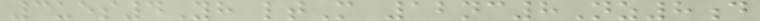3ues4Yh ltM 12nc8Nz8d
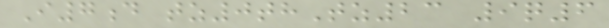I7d tz0thTz23 9q6
